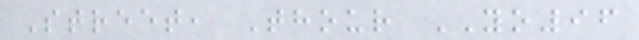Street, Thour YO96
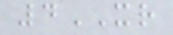4XR
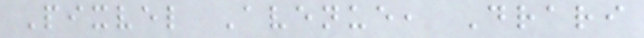Pixvel Avenue, Drari
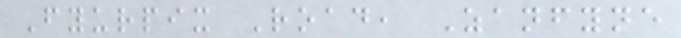Fyurpix Road, Zanfyne
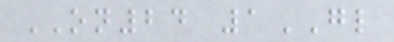ON24 1GL
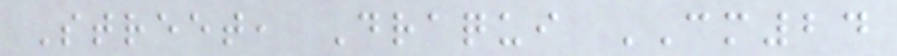Street, Draqui CM24
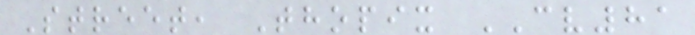Street, Thopix CV81
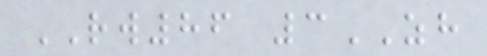RW86 3ZH
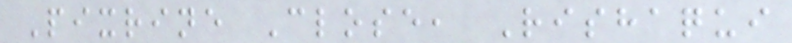Pixrine Close, Rishaqui
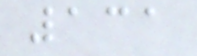131
